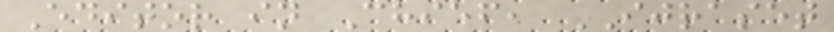Editor in Chief, IJRASET
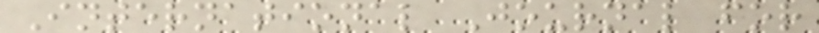International Journal for
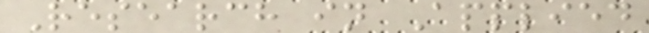Research in Applied
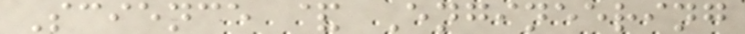Science & Engineering
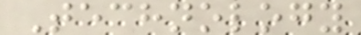Technology
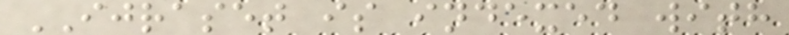IJRASET is indexed with
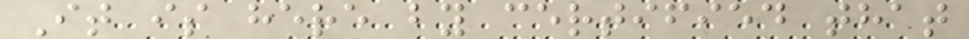It is here by certified that
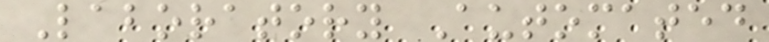Laboratory Automated
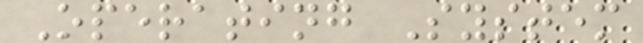Operating System
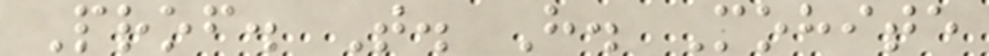Prof. T. H. Mohite
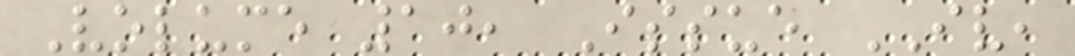Volume 10, Issue IV,
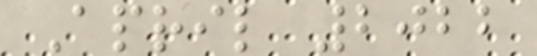April 2022
